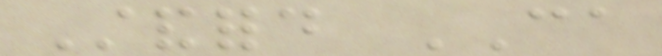Standford CA
